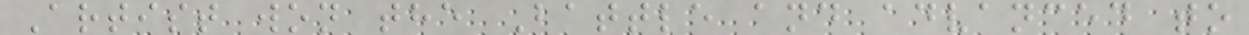Artist won the Battle and advanced to
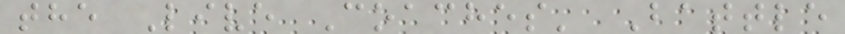the Live Coaches' Battle
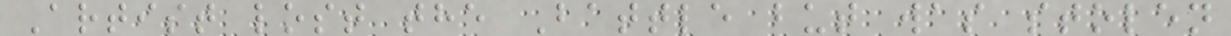Artist lost the Battle but was stolen
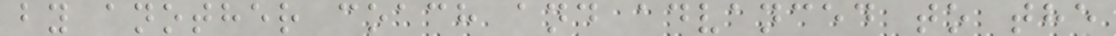by another coach and advanced to the
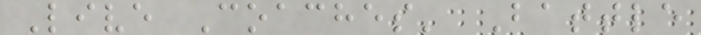Live Coaches' Battle
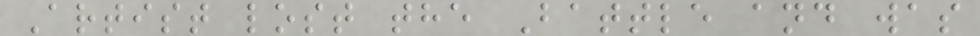Artist lost the Battle and was
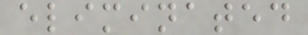eliminated
